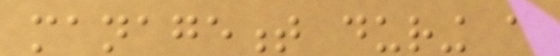management during a
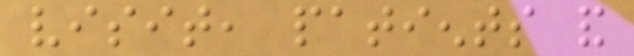visit, patients and
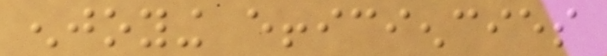enjoying efficiencies
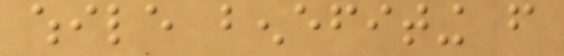while benefiting from
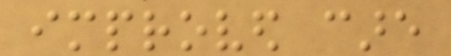improved care
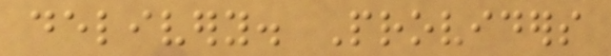delivery. Providers
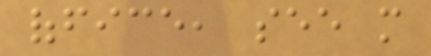office, see more
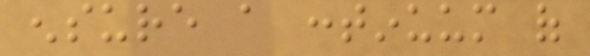ensure a continuum of
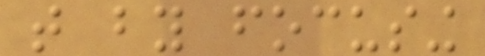that by focusing
